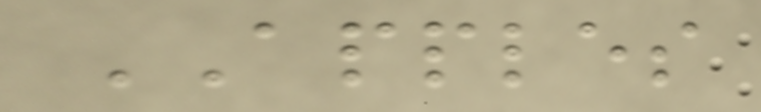APPLES
